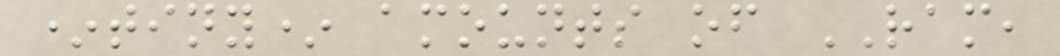*tiny* amounts of RAM,
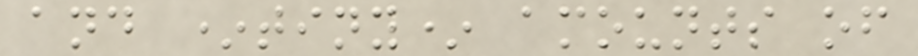and *tiny* amounts of
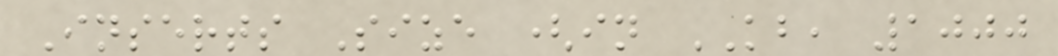Inserts Size (in KB, 1000
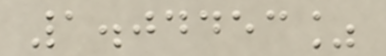1.04453%
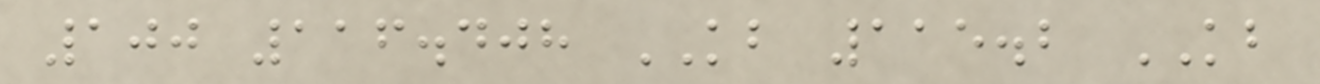100 116.408 KB 115.2 KB
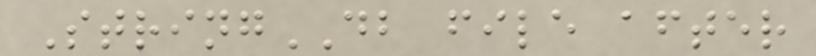StringDB file after
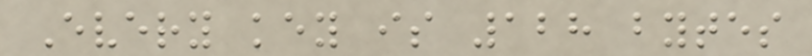Every key is 128 bytes
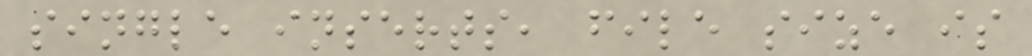single inserts, file size is
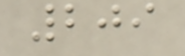209
